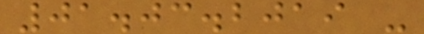01.03.2019 -
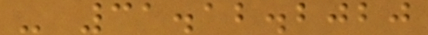- 31.12.2020
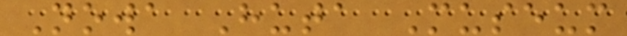Nowa Huta Museum
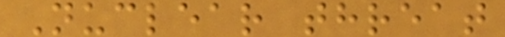Nuclear threat
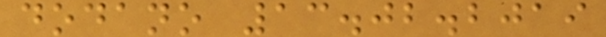dodano 13.02.2019
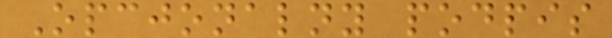Opcjonalny podpis
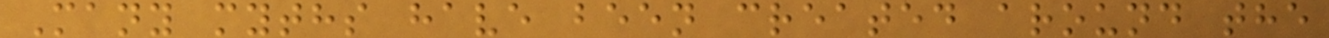Many myths have been created around the
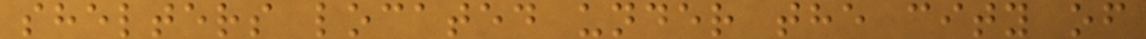shelters located under the city of
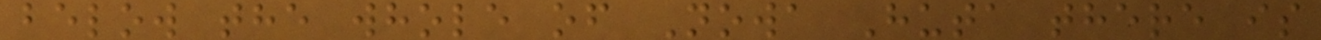below the whole of Nowa Huta there is
